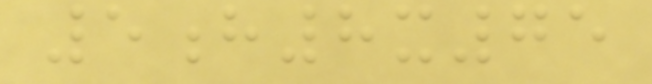5h8x75
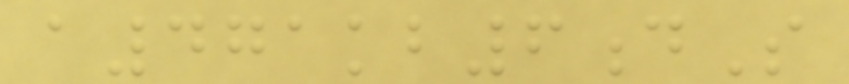a471kb6dS
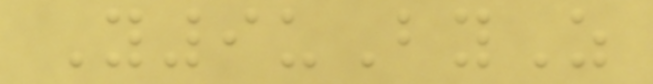Y9uByZ
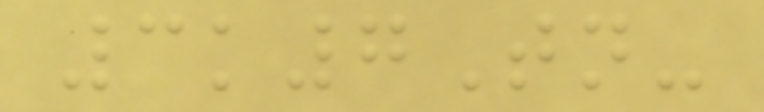3k7Tn-
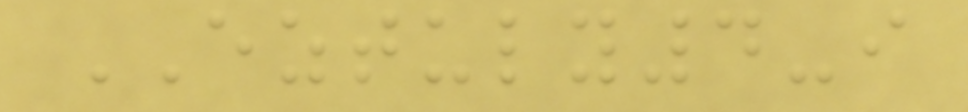EZTULY4-i
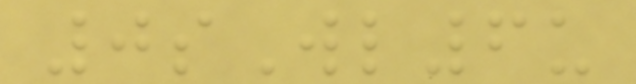0sWl6u
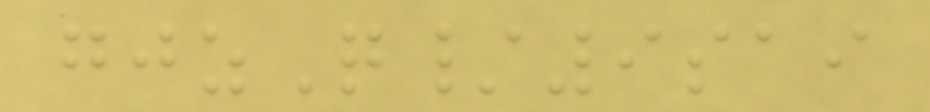gjzQ/9sai
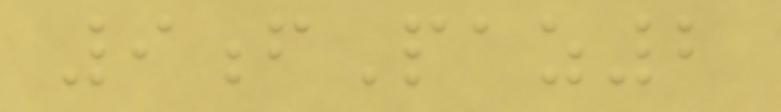9fPaz2
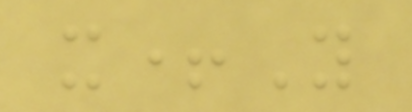x+Y
